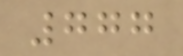777
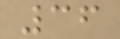36
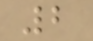2
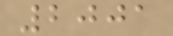2001
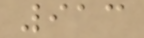913
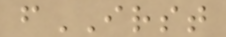fIRST
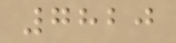7820
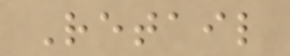Retail
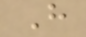H
